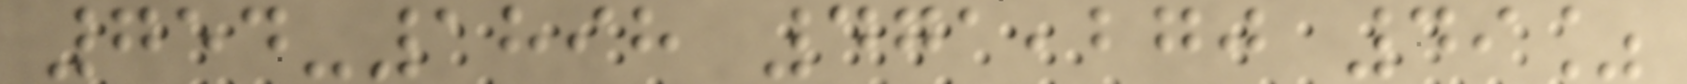754-1898 471,270 49%
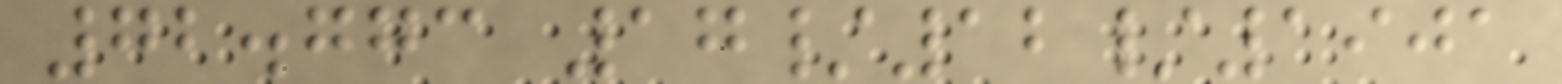72.773 17/12/1901
